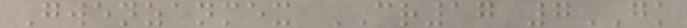Gwenzanmex CR17 7GK
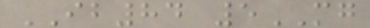IB84 5MG
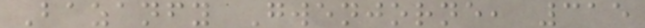Bazanfy Gwenjorne, 315
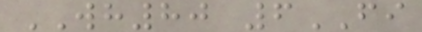WH80 6FI
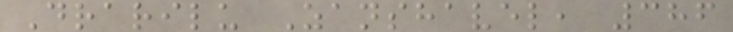Drarilu Zanshavel, 386
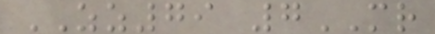ZZ79 7MR
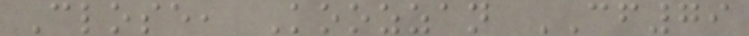Close, Koozzan CF79
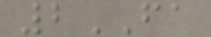2FA
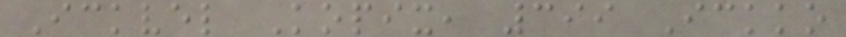Ickvel Kopix, 399 Ickko
